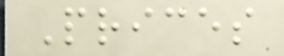Prices
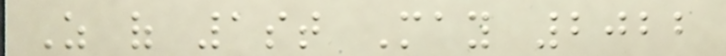As of 1st May 2022
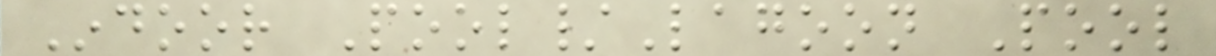Indoor Pool/Lagoon Pool
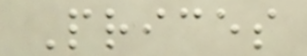Prices
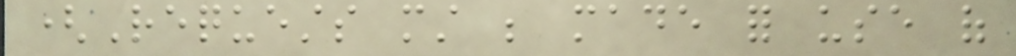(Requests must be made for use of
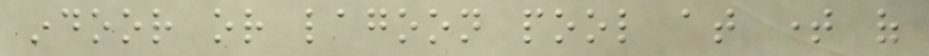indoor or lagoon pool at time of
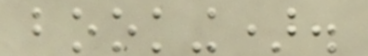booking).
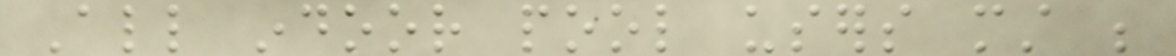All indoor pool users must be
